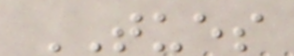TUES
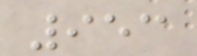953
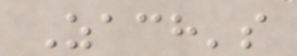Zach's
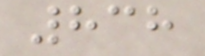838
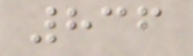836
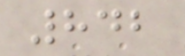842
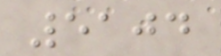5104
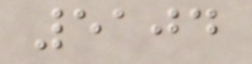5104
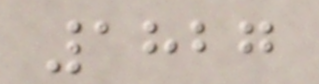1827
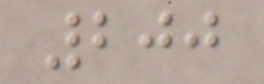200
